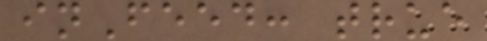inFeed: true
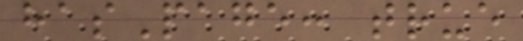hasPage: true
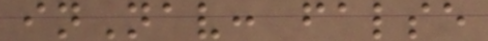inNav: false
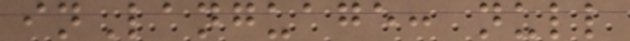inLanguage: null
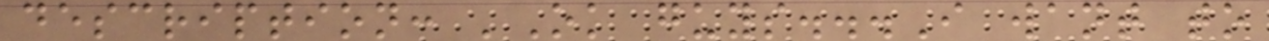description: 'Ok guys...I want to
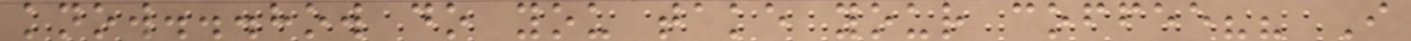know...how do you take your coffee?? I
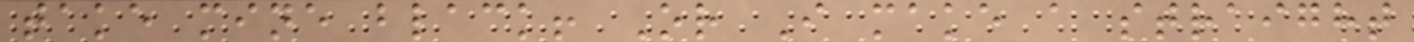take mine black! Or I make a straight
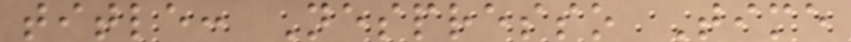title: Nespresso Time
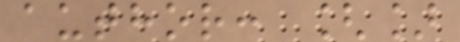author: []
